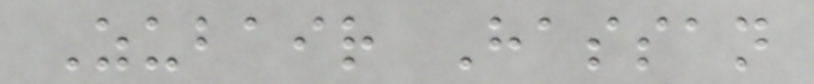Zubair Hassan
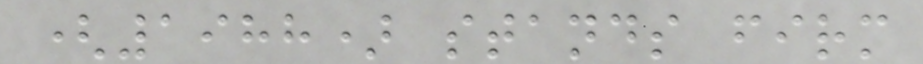(1988) stands firm
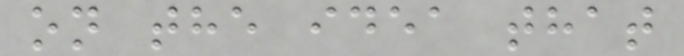on the idea that
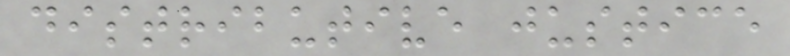distributive justice
